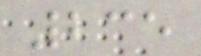235
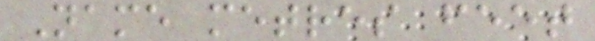Name metres feet
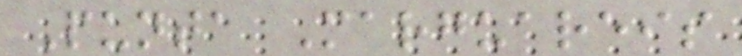Punta Marguareis
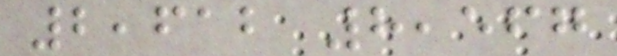2,612 8,567
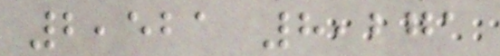2,521 8,271
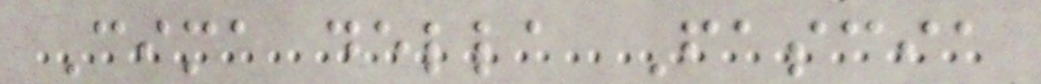Cima della Fascia
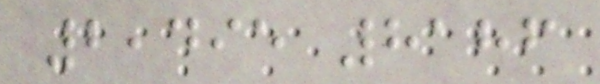2,495 8186
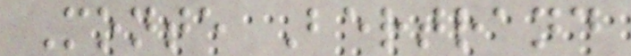Monte Bertrand
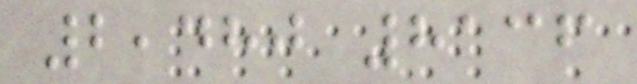2,480 8136
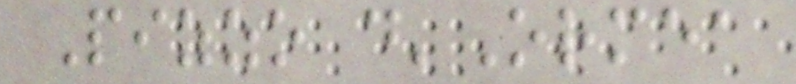Pizzo d'Ormea
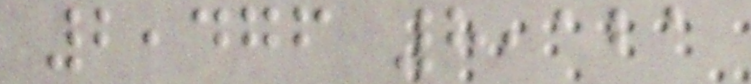2,476 8,121
